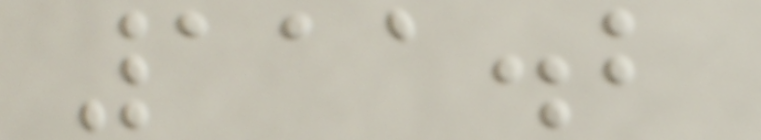111.2
